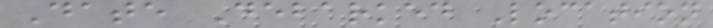Date Debarked Location
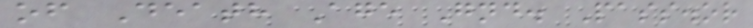of Death Age Gnd. Pass.or
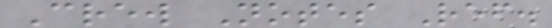Crew Notes Ref.
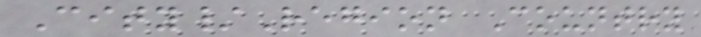City/Region Country
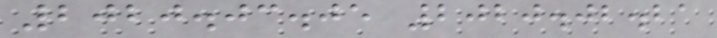2020.03.05 2020.02.21
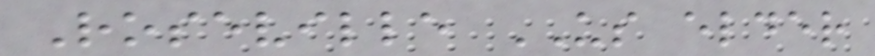Roseville US elder
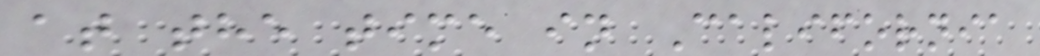at the time in California
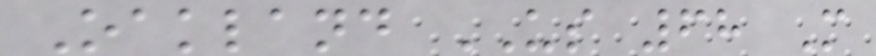Oakland US 68 M
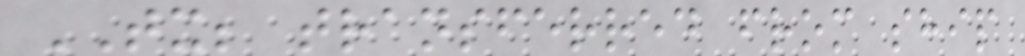TX; transferred from ship
